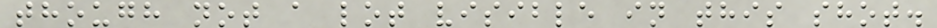though not a lot visible in this shot.
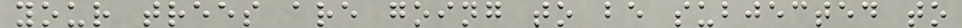your trees are going to be subjected to
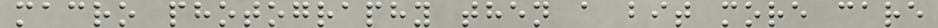macro photography then a bit more care
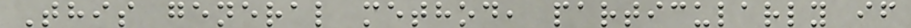This general method, particularly if
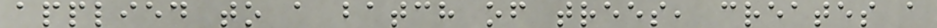applied to a batch of trees, creates a
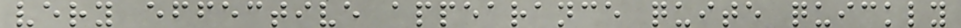very effective appearance quite quickly
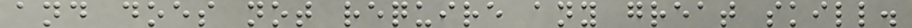and does not require any great skill.
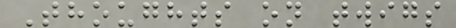Thoughts on twigs
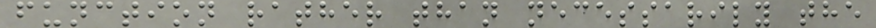function rather than necessarily the
